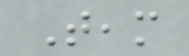Team
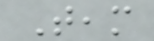Team
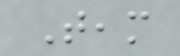Team
